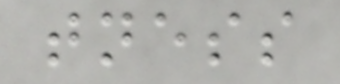tness
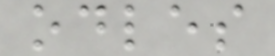odles
